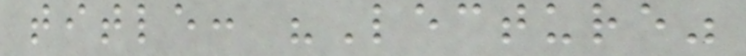title: "Lecture"
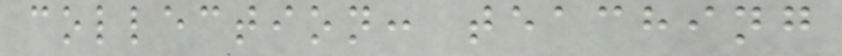collection: teaching
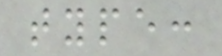type:
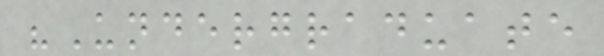"Undergraduate
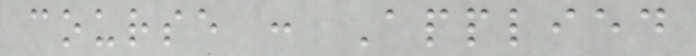course : Applied
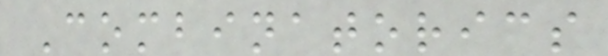Combinatorics
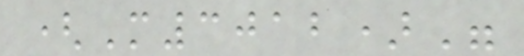(M3012)"
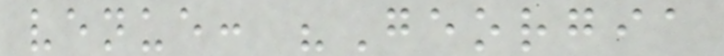venue: "Georgia
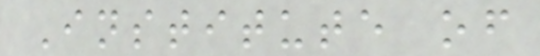Institute of
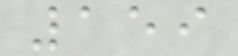159
